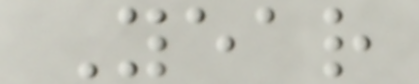Year
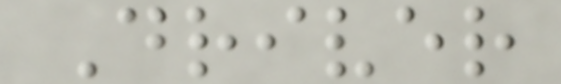Driver
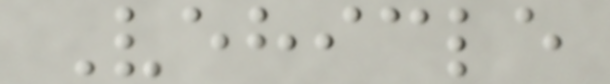Vehicle
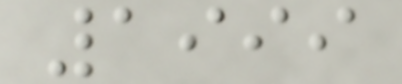1999
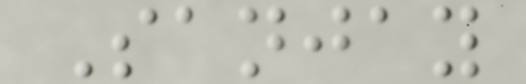Sanjay
